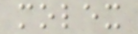molex
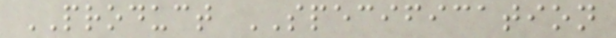PRODUCT SPECIFICATION
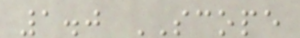1.0 SCOPE
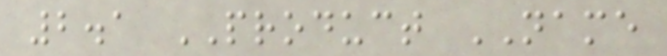2.1 PRODUCT NAME
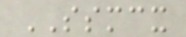SSMCX
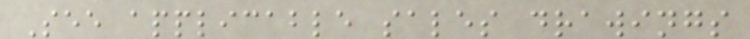See applicable sales drawings
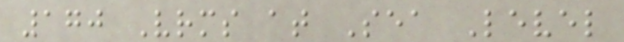170 Vrms at Sea Level
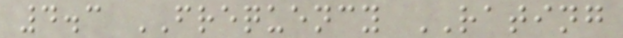4.3 FREQUENCY RATING
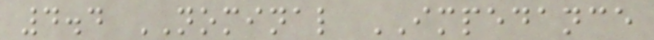4.4 NOMINAL IMPEDANCE
